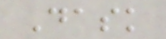Dask
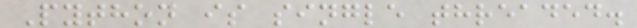Python is single threaded.
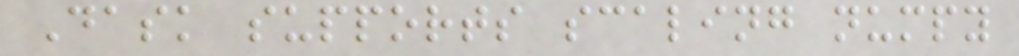Dask supports scaling numpy
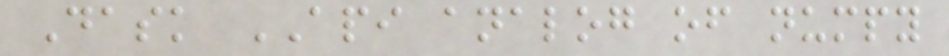Dask API analog of numpy
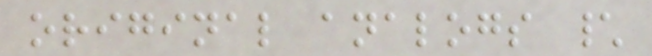original analogs \
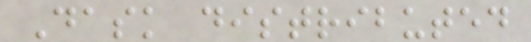Dask distributed
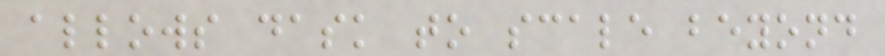allows dask to scale beyond
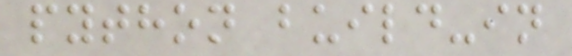python build-in
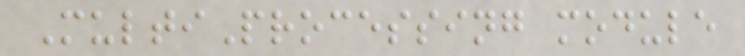MultiProcessing module
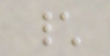\
